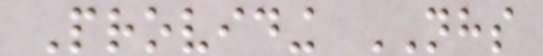Providing NHS
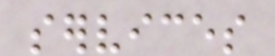services
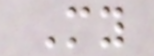My
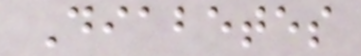Diabetes
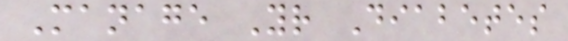Manage Your Diabetes
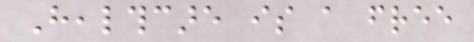Healthcare is a free
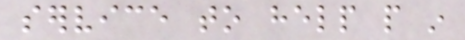service to help people in
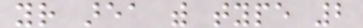your area with type 2
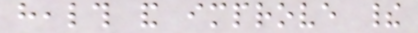health and improve their
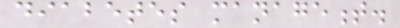diabetes management.
